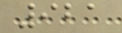921
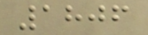1806
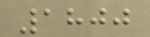1800
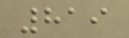819
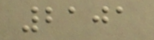2101
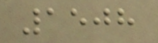1508
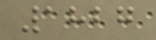1827
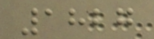1827
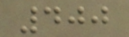400
